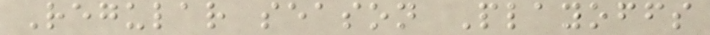Regular season Playoffs
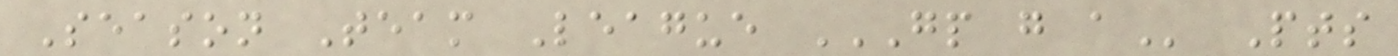Season Team League GP G A Pts
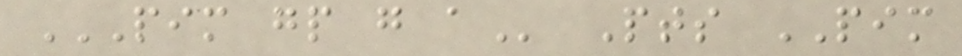PIM GP G A Pts PIM
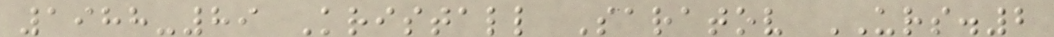1988-89 Kristall Saratov URS.2
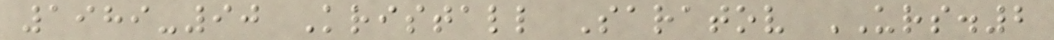1989-90 Kristall Saratov URS.2
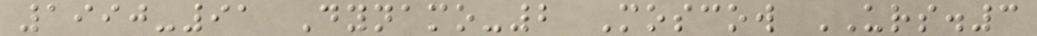1990-91 Dynamo-2 Moscow URS.3
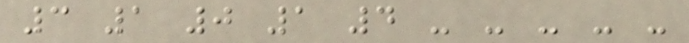3 1 0 1 4 - - - - -
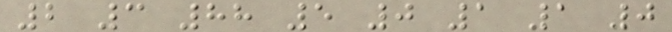2 3 88 5 0 1 1 0
